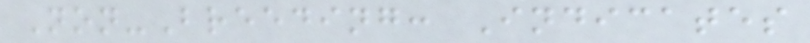Non-Breeding: Indicates
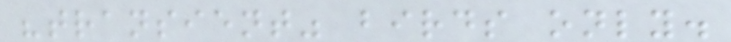"transient" birds only.
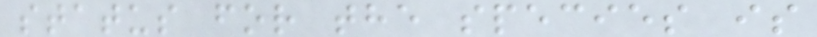status for the species is
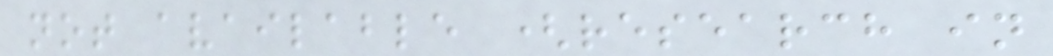not available (research in
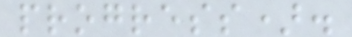progress).
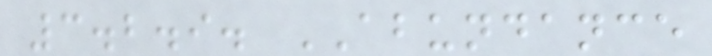3.2.9. ABUNDANCE
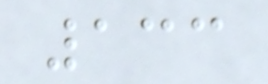133
